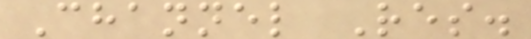Channel Res.
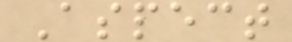Aspect
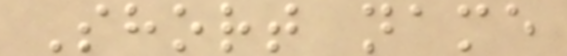Short name
